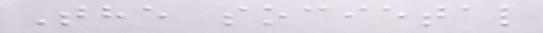The societal
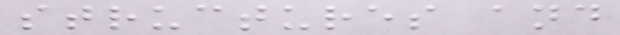structures and
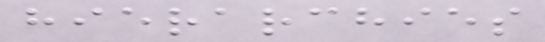hierarchies
